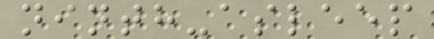ninth-asleep
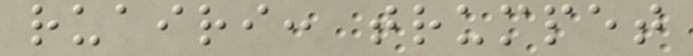ruairi: trumpet
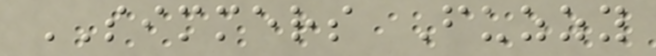SIMMERS Fuzzy
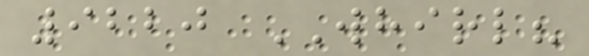9220 WHIRL?
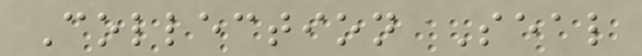Collection Seal
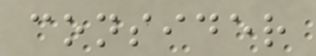consider
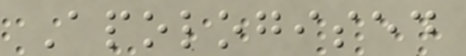Apologised
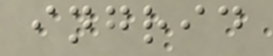ingrid
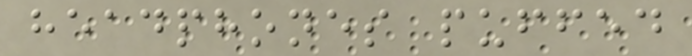headphones puffed
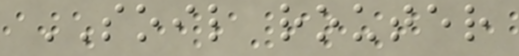SOIL router
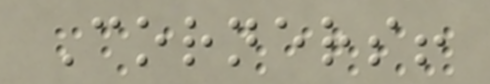Corners!
